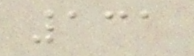131
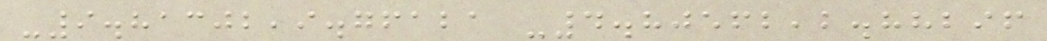-9.81302,9.76121 -4.80562,2.88296
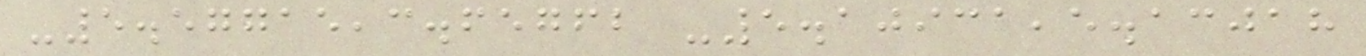-5.57715,3.65762 -5.10931,5.13018
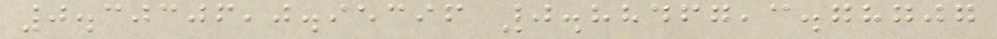0.30306,0.95396 0.88467,3.78707
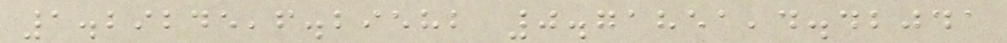1.29245,6.29582 0.71851,4.42041
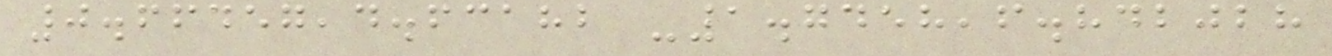0.66457,4.63182 -1.7458,6.842028
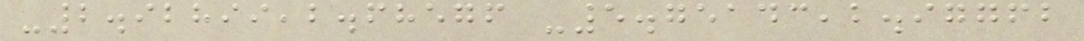-2.92899,2.68576 -5.75143,2.97762
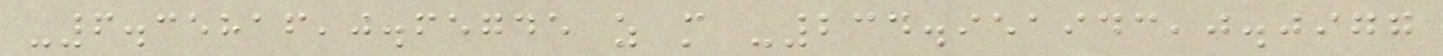-6.35816,0.65745 z m -234.951943,0.0977
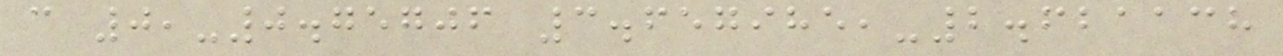c 0,-0.75706 3.657985,-2.621138
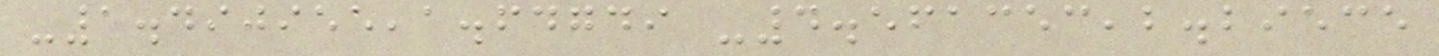-1.490955,1.64749 -4.561353,2.29535
